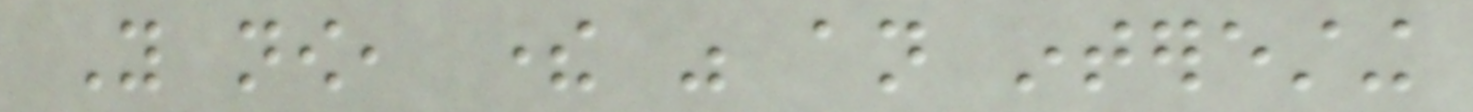You now, there was an interesting
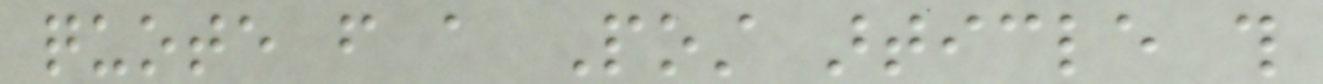quote from a Post article this
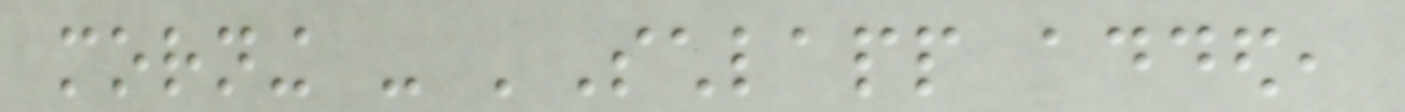morning - 'Schlapp added,
